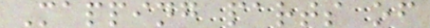Mapping parts of
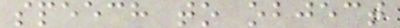speech to object
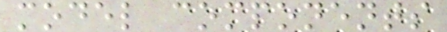model components
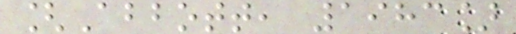[Abbott, 1983]
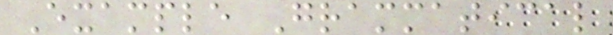Example Grammatical
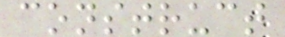construct
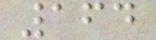164
